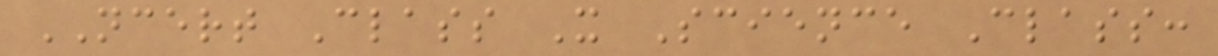NCERT Class X Science Class:
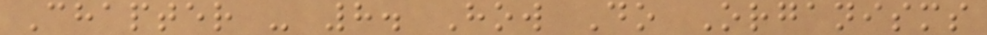Chapter - 8. How Do Organisms
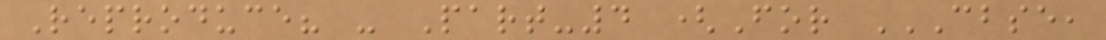Reproduce? - Part-4 (For CBSE,
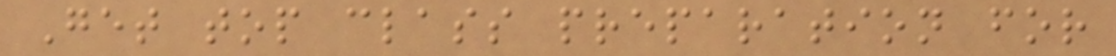Get top class preparation for
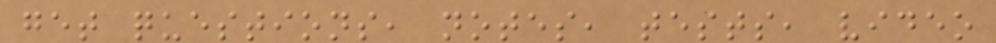get questions, notes, tests, video
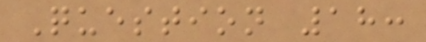Question 18:
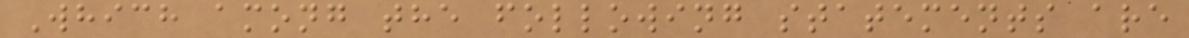Which among the following statements are
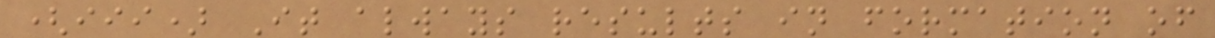(iii) It always results in formation of
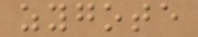zygote
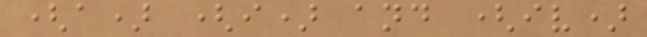(a) (i) and (iv)
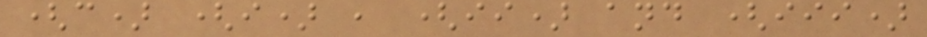(c) (i) , (ii) and (iii)
